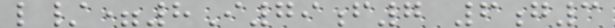l/=8I79f7 6g3
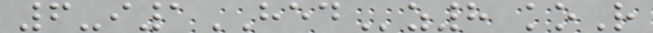6-i1HEDz8 koR
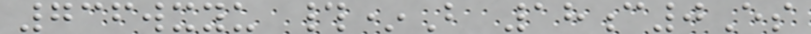736wxyu #*B 18c0Es
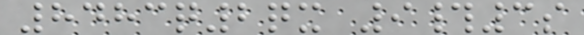8483q2qx 9#3s
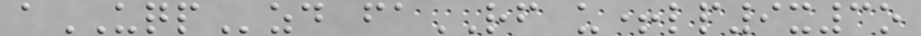aUQPzd faRF u+lp9x3o
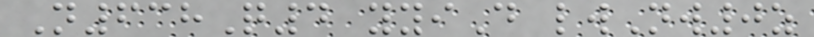N638Q4 yyiD lwNw0z
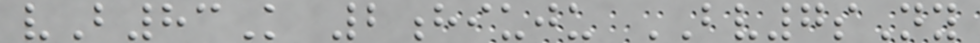vB83K 2hiuju BV7sNy
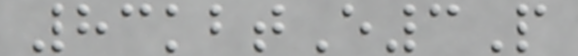83kbtE3P
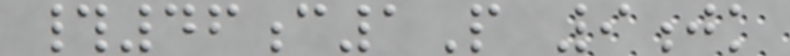#46c1P 9jk
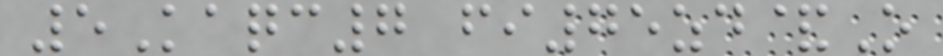5Kaqc7 fi75zd&O
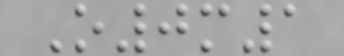O0m1
